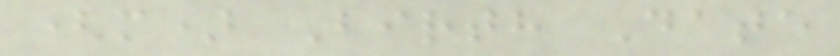(m) Birth Date
